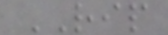RIP
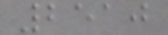2510
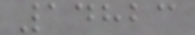14823
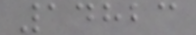14823
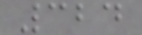324
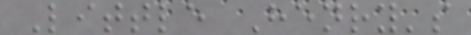Little Henry's
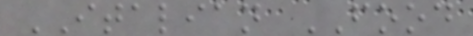ITALIAN FOOD
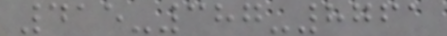415-387-8761
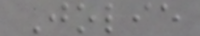Jolie
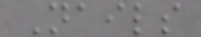Nails
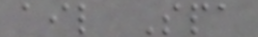ail Spa
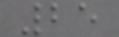25
